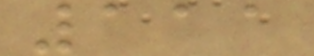111
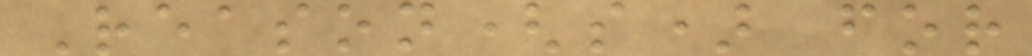Reason(s) for
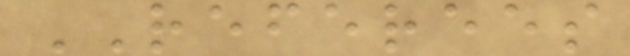REFEREES
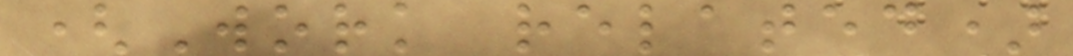(Work related)
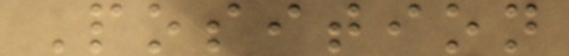Position
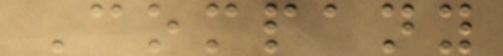Company
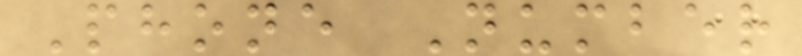Phone Number
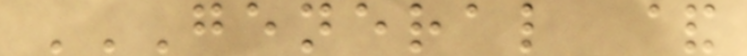GENERAL &
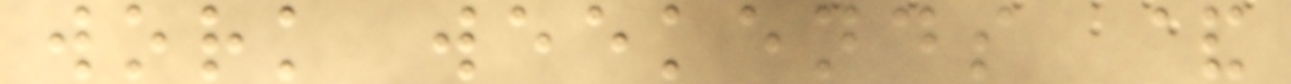work weekends &
